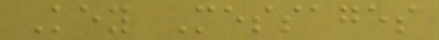Key Messages
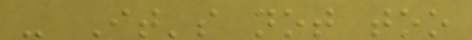- It's not too
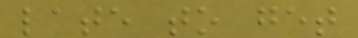late to get
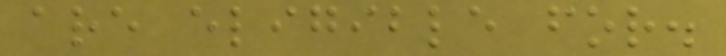are eligible for.
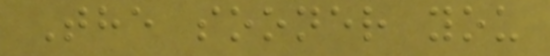The sooner you
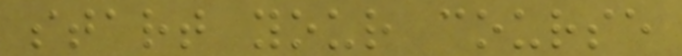start your course
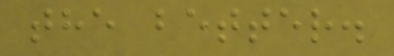the better.
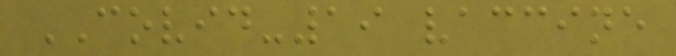COVID-19 vaccine
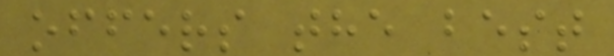offers the best
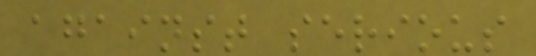against serious
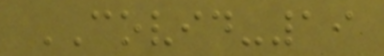COVID-19
